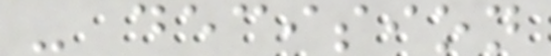- decision
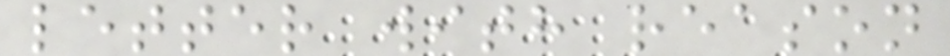letter with reason
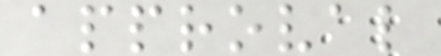approval
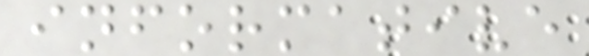informative
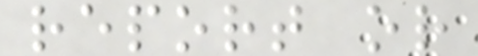report or
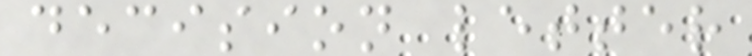decision letter
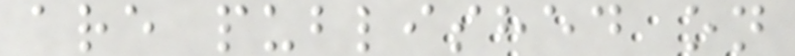are published on
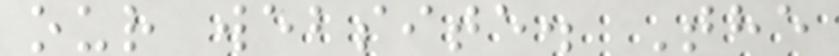our website. The
